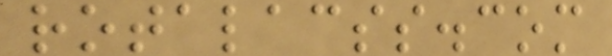rotalacss.com
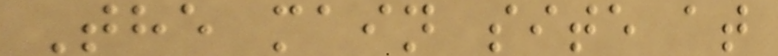The main site at
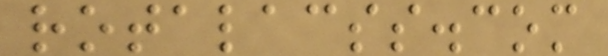rotalacss.com
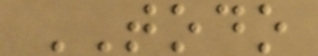TODO
